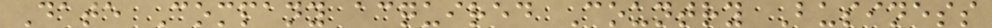Date Company acquired Country Business
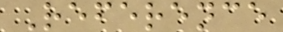Reference
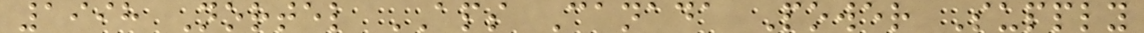1998 Nortel APS Canada Power Supply
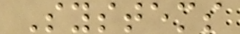Systems
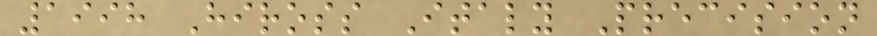1998 Hiross Italy Precision
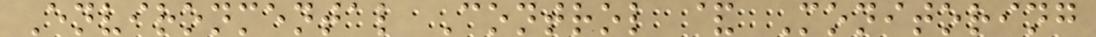Environmental Control & Monitoring
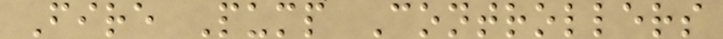Fire Pump Controllers
